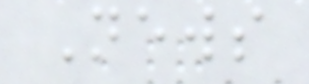News
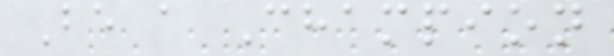Be a Champion
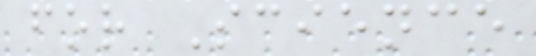for Science
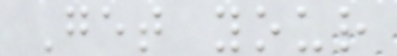Get your
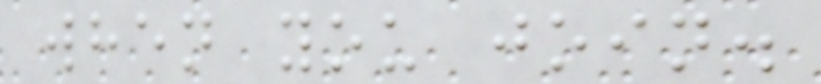when you join.
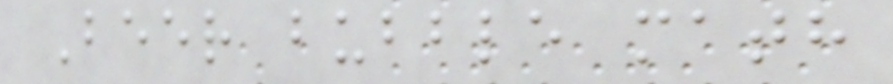Beer bubble math
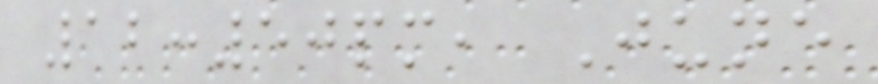12:50pm, June
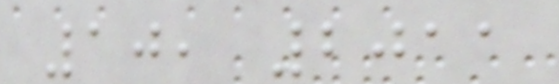10, 2011
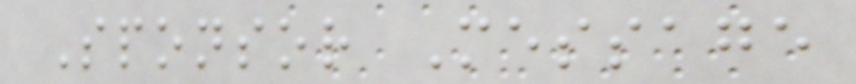Sponsor Message
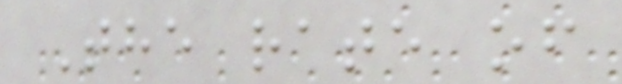The rate of
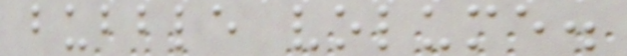bubble volume.
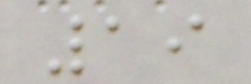19
